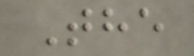The
